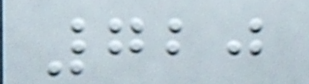720
